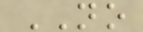NO
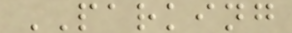PARKING
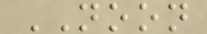NOON
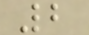2
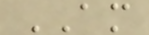AM
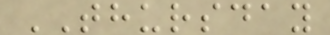THURSDAY
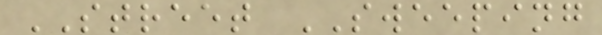STREET SWEEPING
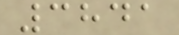3841
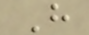H
